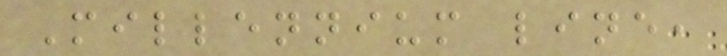Millennium line,
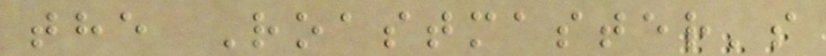the Roastmaster's
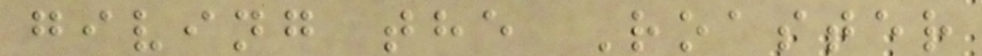giving the Roaster
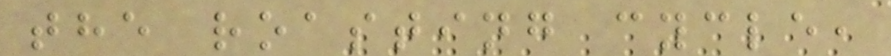the roasting cycle,
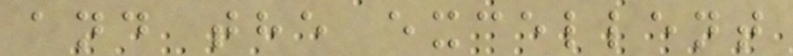and the excellent
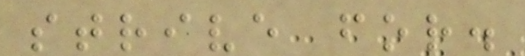strive for.
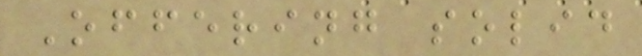Offering solid
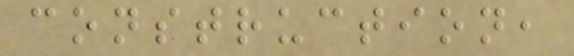construction,
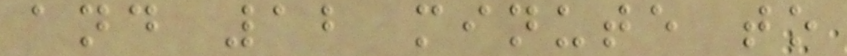and 12 minute to
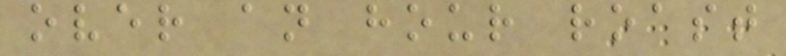over an hour roast
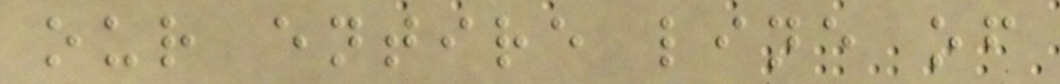our entire line of
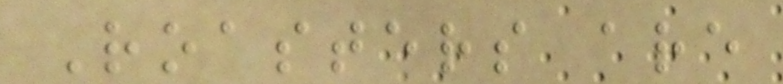Roasters are
